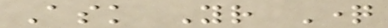Ask Your Question
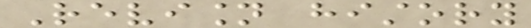Revision history
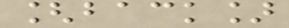[back]
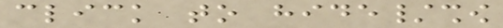click to hide/show
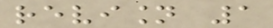revision 1
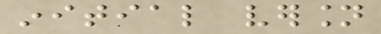initial version
